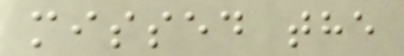missed the
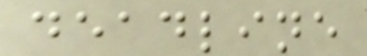deadline
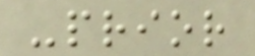-prior
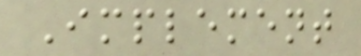Implement
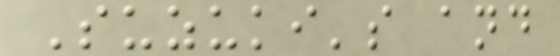Suzuki's and
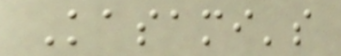Kasami's
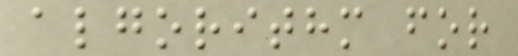algorithm for
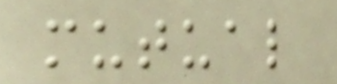mutual
